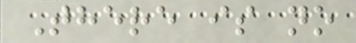There is no
